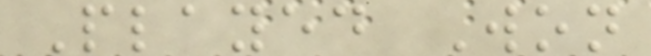Played Won
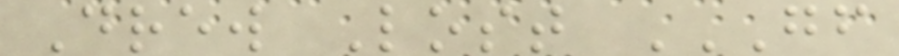Drew Lost GF
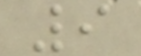9
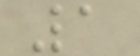1
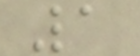1
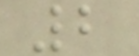2
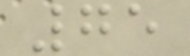75
